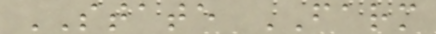STATE FARM
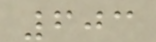603
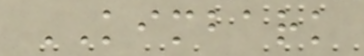KIMBARK
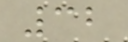32
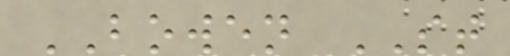BOWEN ST
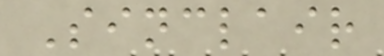Sinclair
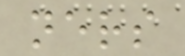ners
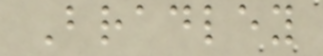Bradley
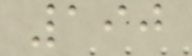190
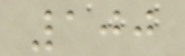100
